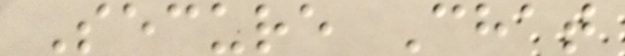Secure Chat
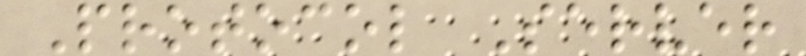Protocol Server
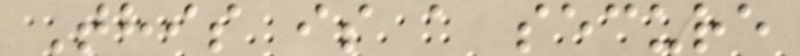This is a secure
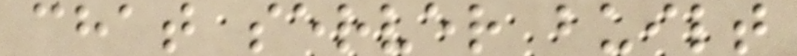chat server built
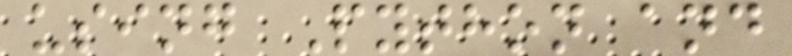using Python and
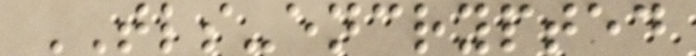TLS-encrypted
